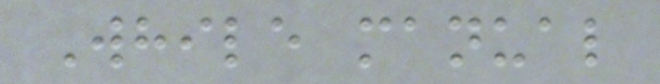While manual
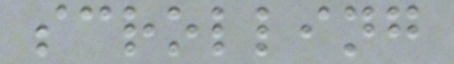scrolling
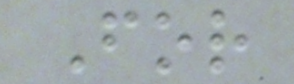For
